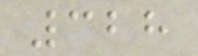328
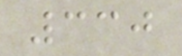330
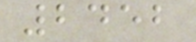2452
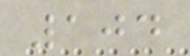104
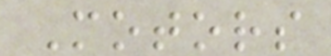Motors
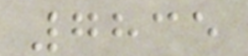7835
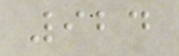924
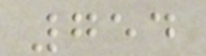754
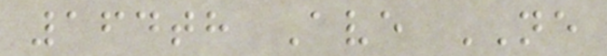164th Ave NE
